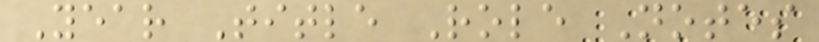Year Title Role Notes
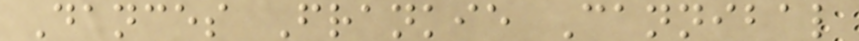Dances Frankie Cannibal
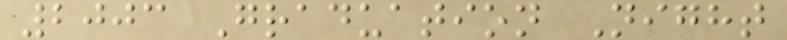2003 Graduation Night
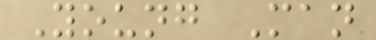Young Man
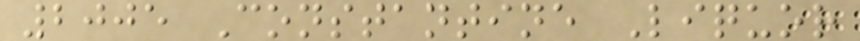2005 Constantine Liquor
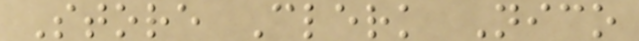Store Clerk Nico
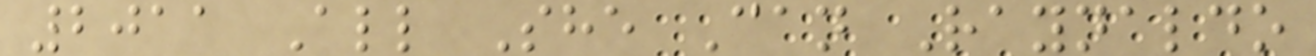2011 All She Can Raynaldo
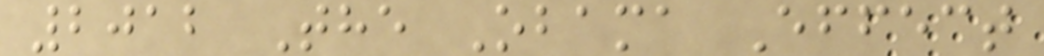2012 The Obama Effect
